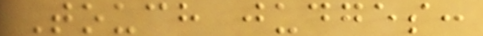Touch judges:
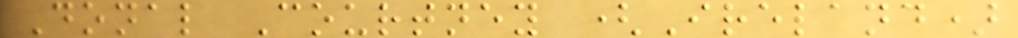Donal Courtney (Ireland)
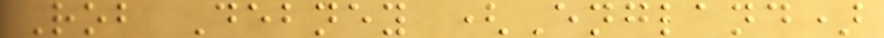Rob Debney (England)
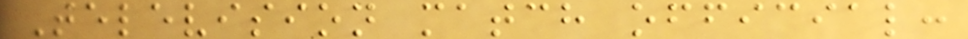Television match official:
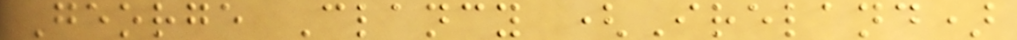George Clancy (Ireland)
